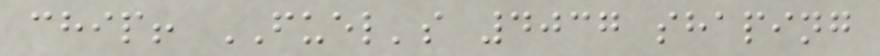chip! FUEL's 4037 shaping
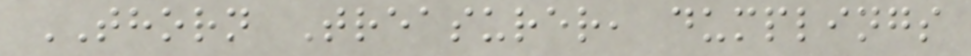THORN Treasurer, dumplings
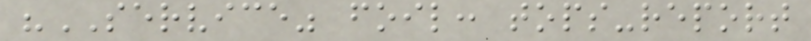"SERVICE" foil: tops-report
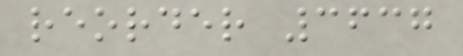reorder 3637
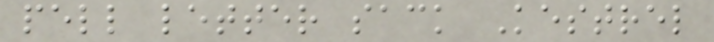pell letter sack Kestrel
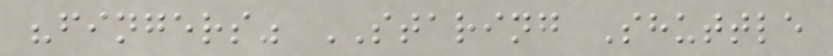"fingers" STARING Shuttle
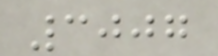3007
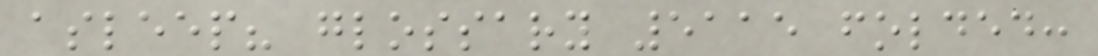asleep? glossary 5115 folded:
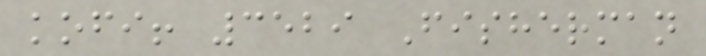kofi! 3529 Fisherman
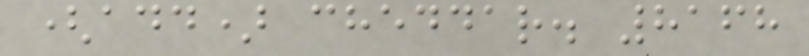(add) cheddar. 8168
